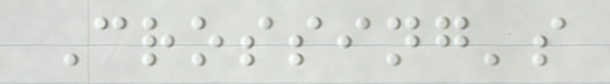Crossing's
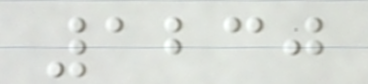1230
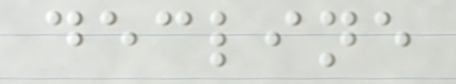decline
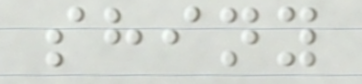shiny
